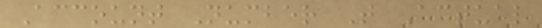Account Number T Actual
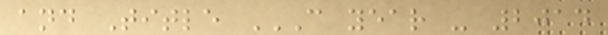and Title C YEAR - 2014
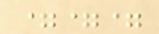===
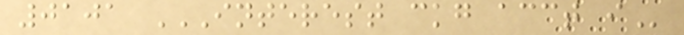0101 INTEREST CKG ACCT I
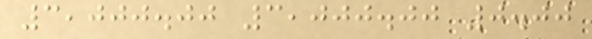3,000.00 3,000.00 0.00
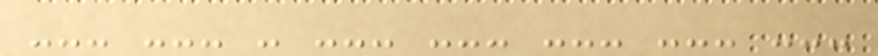--- --- - --- --- --- --- ---
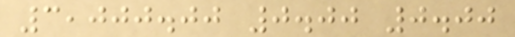3,000.00 0.00 0.00
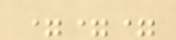===
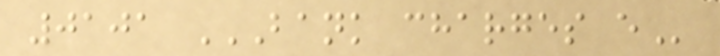0101 BANK CHARGES E
